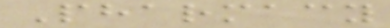Pharmacy
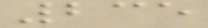235
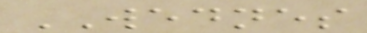WEDNES
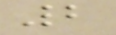2
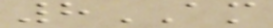8AM
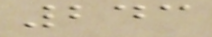243
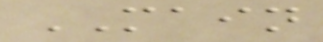MAIN
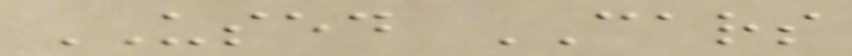USED CARS
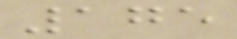175
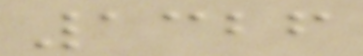1326
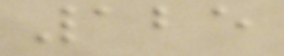125
